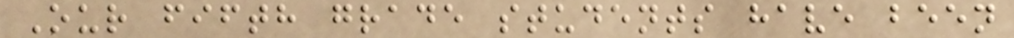Our fifth grade students have been
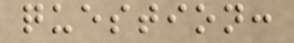question:
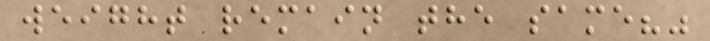weight remain the same?"
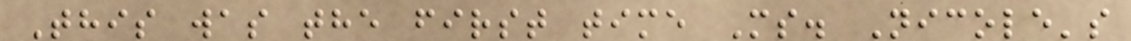This was the first time Ms. Nicole's
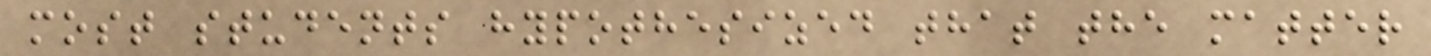most students hypothesized that the matter
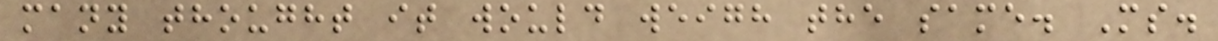many thought it would weigh the same. Ms.
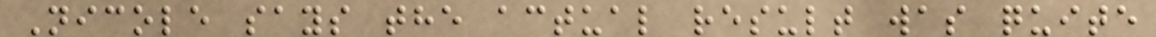Nicole says the actual result was quite
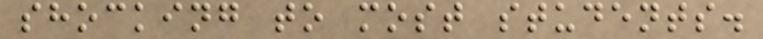shocking to most students.
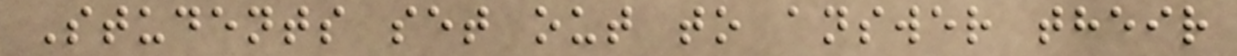Students set out to answer their
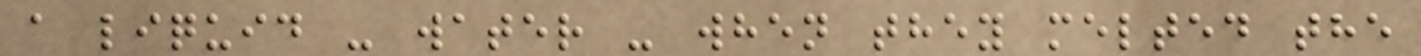a liquid - water - when they melted the
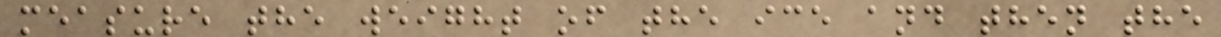measure the weight of the ice and then the
